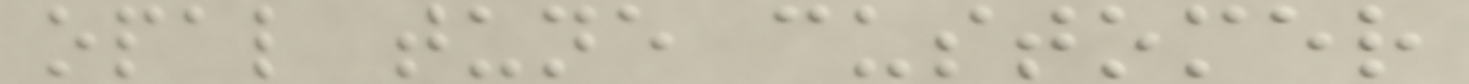opal tune customer
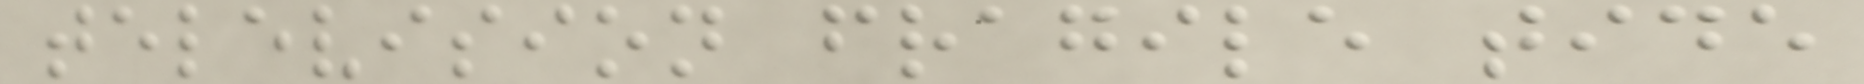television fragile tide
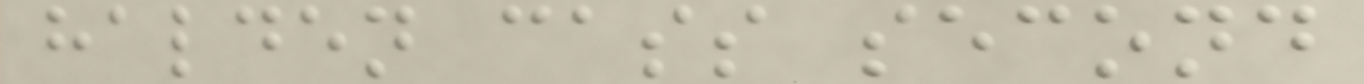halden cass second
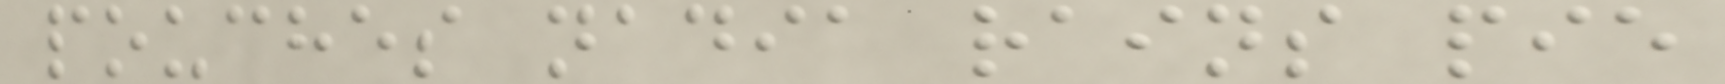pouches nadia rains pie
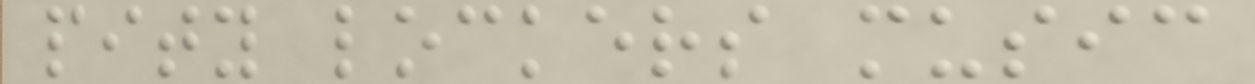pity lockers music
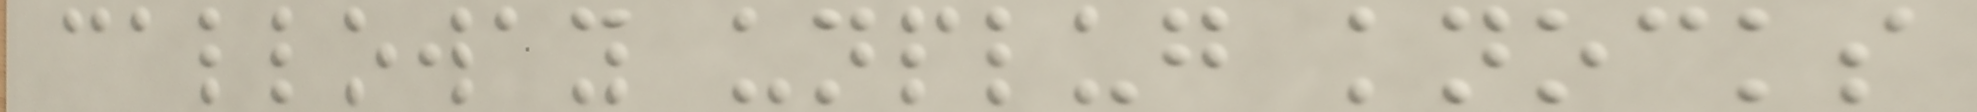calloway unplug knocks
